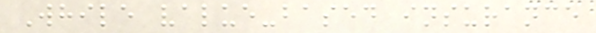While value-based insurance
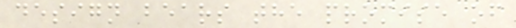design bears the promise of
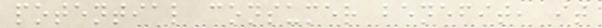potential consumer benefit, it
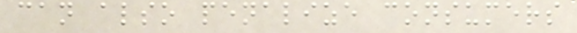can also penalize consumers
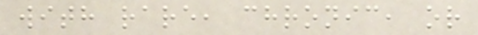with rare, chronic, or
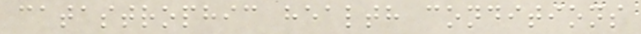catastrophic health conditions
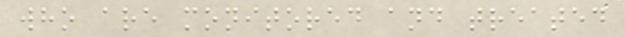who are monitored and treated
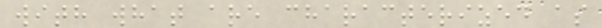with what are characterized as
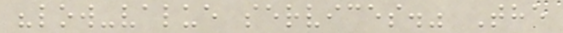"low-value services." The
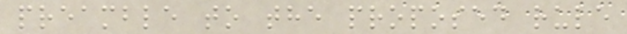preamble to the proposed rule
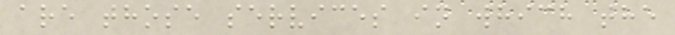are those services in which the
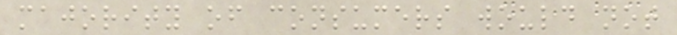majority of consumers would not
